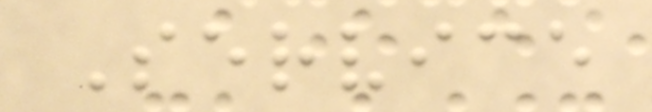Service
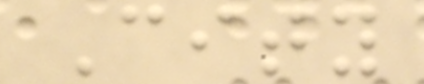City
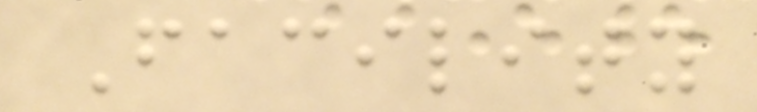Facility
